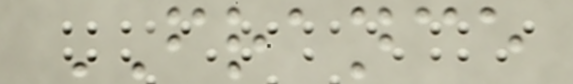FRANCE
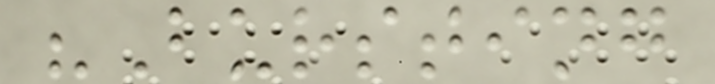"Bursting
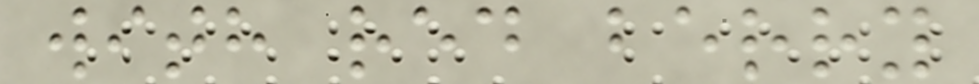with red berry
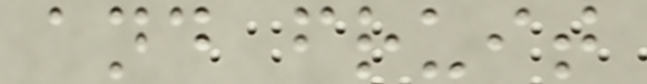and fruit
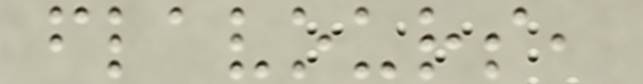flavours,
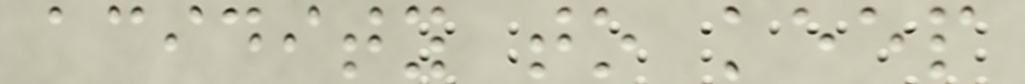acidity to keep
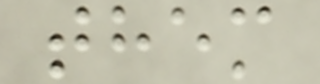them
